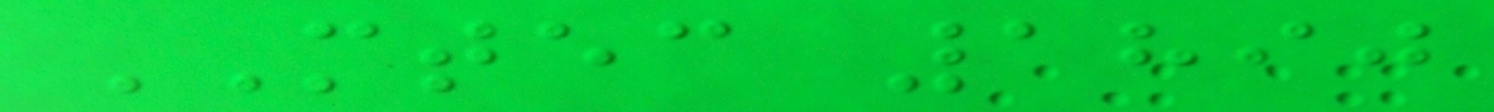MTEC 1890
